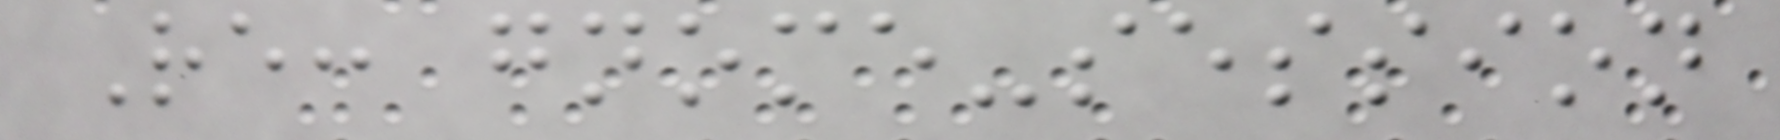Re: gnome-session
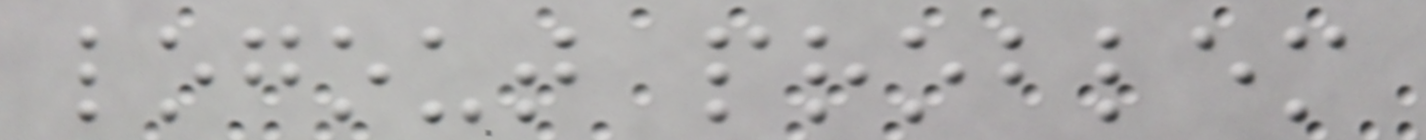logout problem
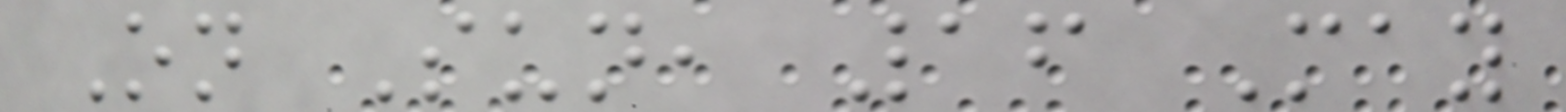On Sun, 16 May
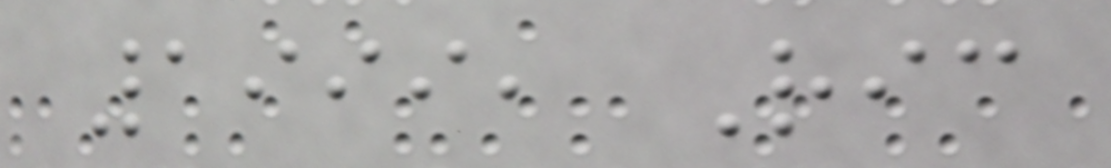1999, Ric
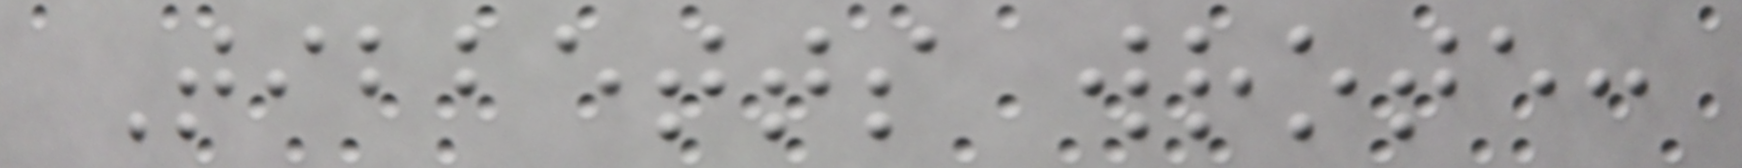Tibbetts wrote:
